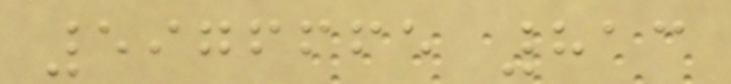5976665 813
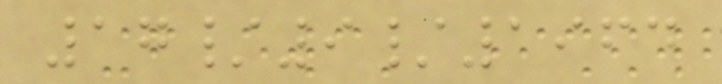17/9/1964
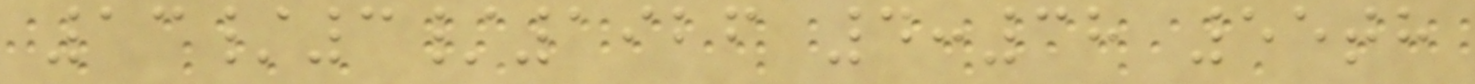13/3/1926 4:38 55th
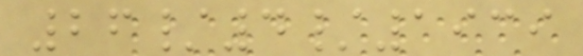26/4/1939
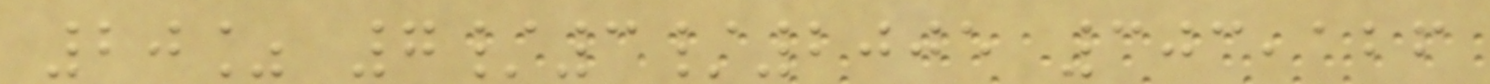20% 7/3/2005 303,126
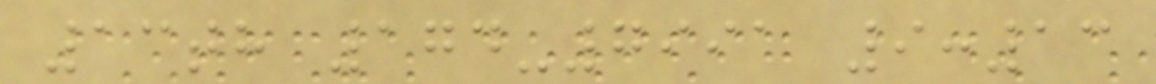13th 174-7991 9:13
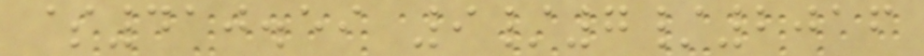$410.59 9/7/2016
